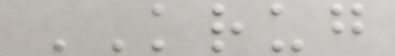KRUG
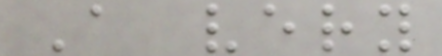A very
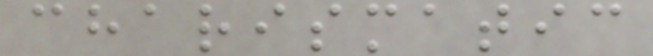charismatic
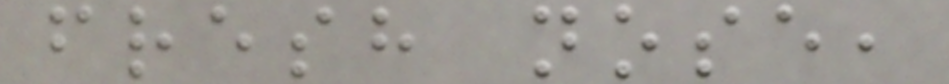fresh nose,
